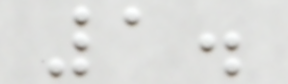1.
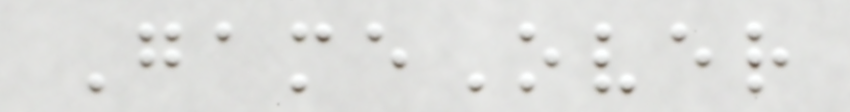GameOver
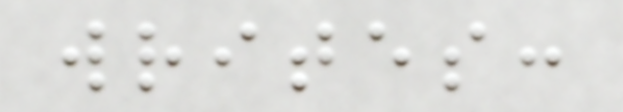writes:
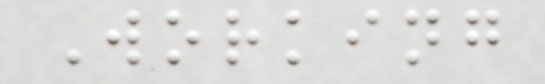Working
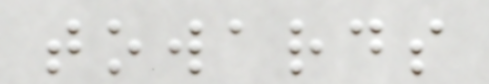towards
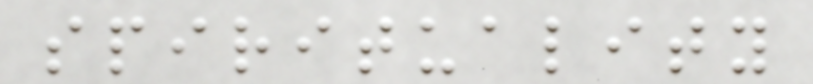spirituality
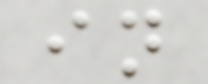in
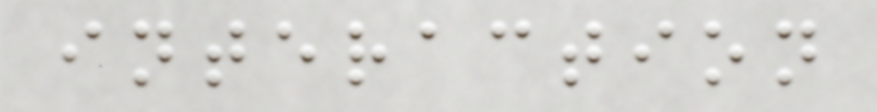interaction
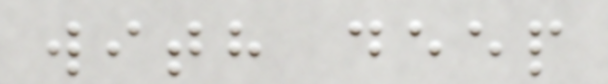with deep
